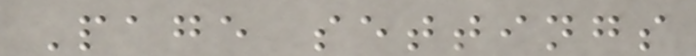Page settings
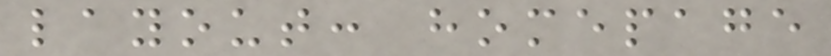layout: homepage
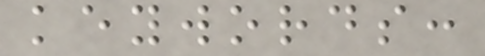keywords:
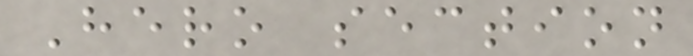Hero section
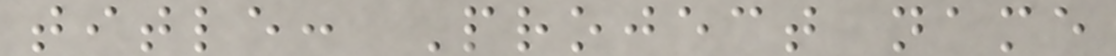title: Project name
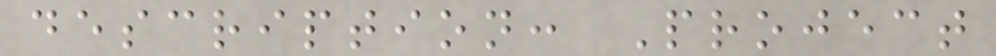description: Project
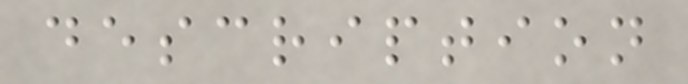description
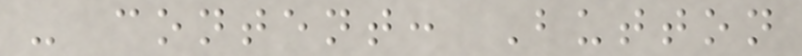- content: Button
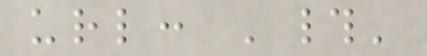url: '#'
